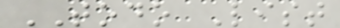TODO List
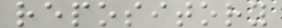repository
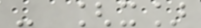- [x]
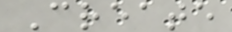Create
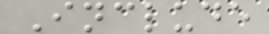Include
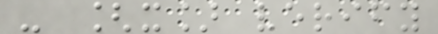- [x] verify
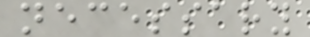necessary
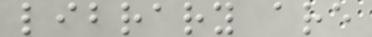library are
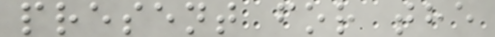present for the
